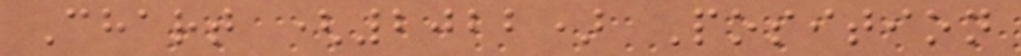Chart (2022) Position
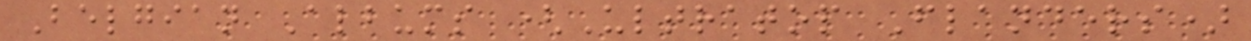Belgian Albums (Ultratop Flanders)
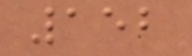152
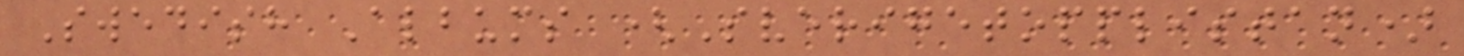Swedish Albums (Sverigetopplistan)
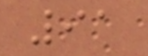91
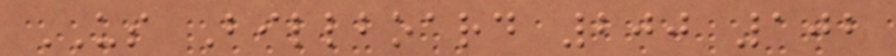US Billboard 200 102
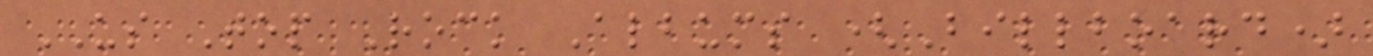US Top Rock Albums (Billboard)
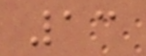13
